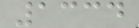1334
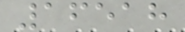16518
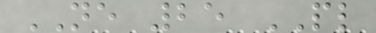NE 25 PL
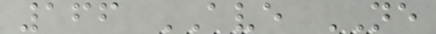166 AVE NE
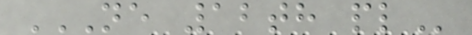NE 12TH PL
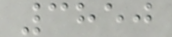3850
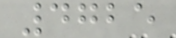4725
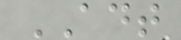ADT
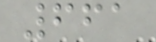661
